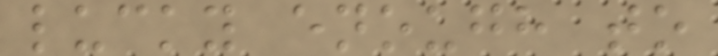lucky enough to
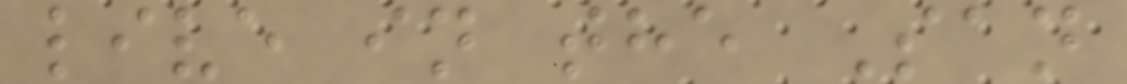live in the San
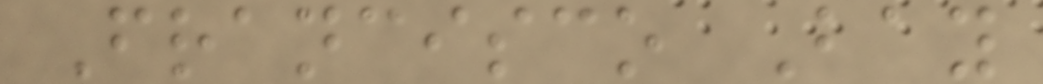Francisco Bay
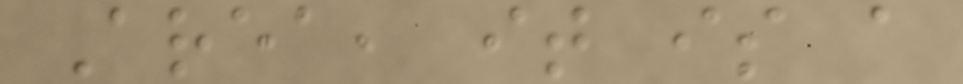Area, it is a
